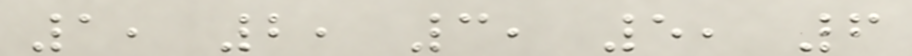1, 2, 3, 5, 6
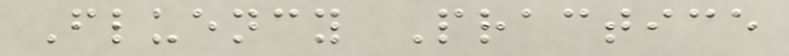Fluency Practice
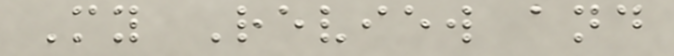My Review and
